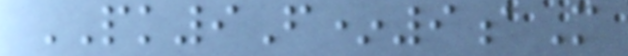PK9F*9aM
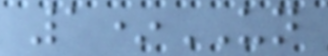1*UN
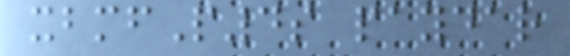xbmfP4s paydar
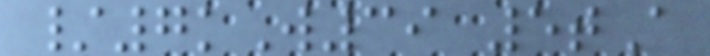/7kW39 5tA
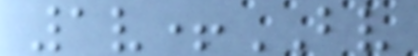1v+BV
